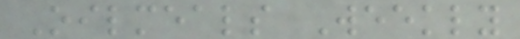Oilmeals Weekly
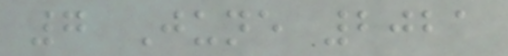7 June 2021
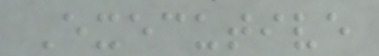Executive
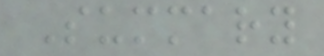Summary
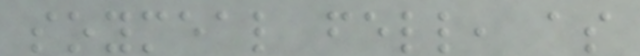soymeal fell, as
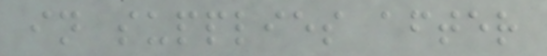in supplies after
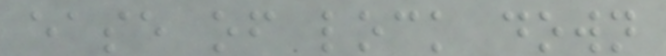ease of lock down
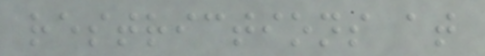restrictions at
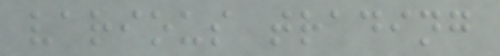various trading
